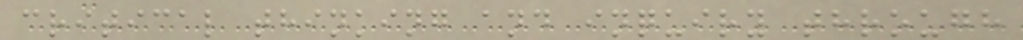critical thinking and inquiry through
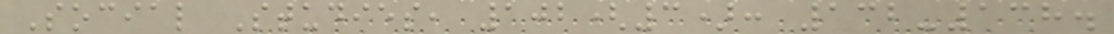Social Studies, 102(3): 132-138.
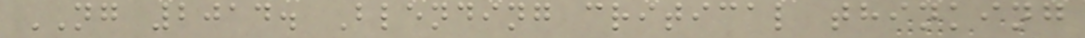NG 2014. Blending critical thinking
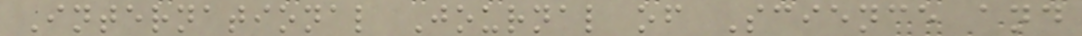International Journal of Science and
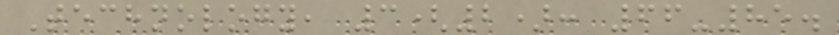Technology, 3(2): 66-85.
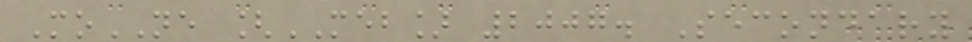MoNE [MEB] 2007. Secondary
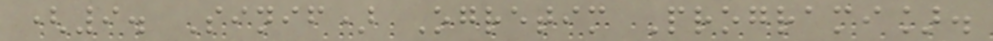(9. Sinif) Ogretim Programi].
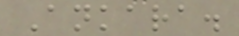Ankara.
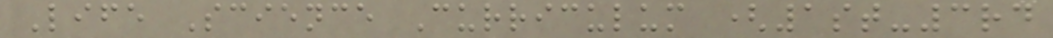Life Science Curriculum (1st-3rd
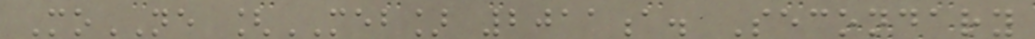MoNE [MEB] 2011a. Secondary
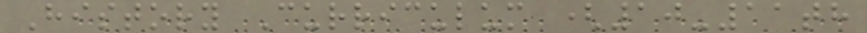History Curriculum (10-11th
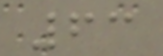63
